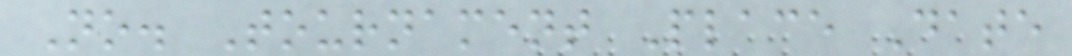No. Tournament Place Date
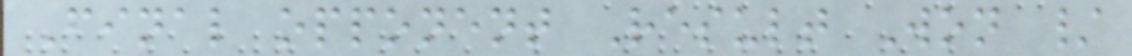Final opponent Result Won /
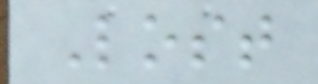Lost
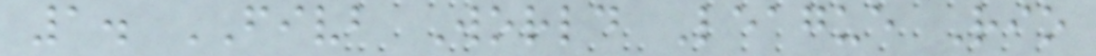1. FIVB World League Rio
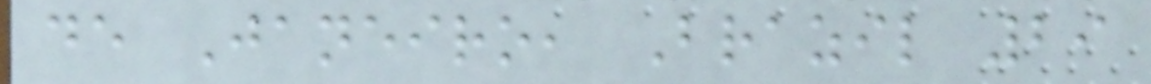de Janeiro, Brazil 29
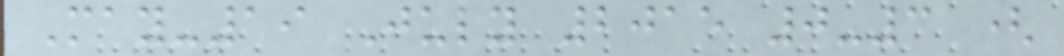May-19 July 2015 0-3 (
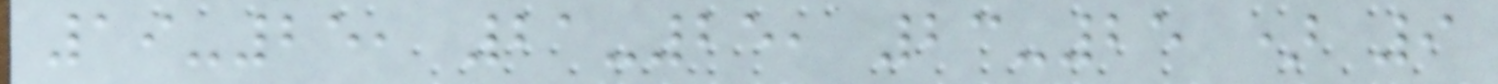19-25, 21-25, 23-25 ) 9
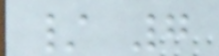/ 7
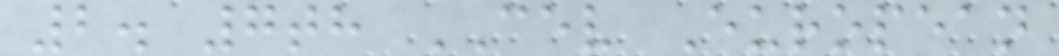2. 7th CEV European
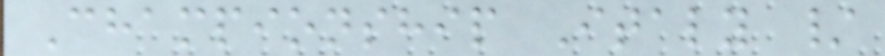Championship Italy /
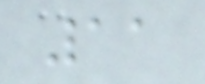11
